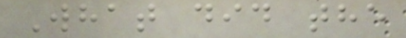What did the
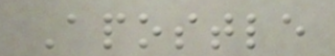Apostle
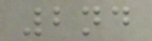2nd
